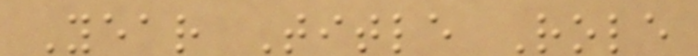Year Title Role
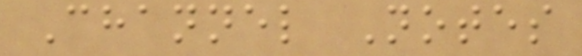Channel Notes
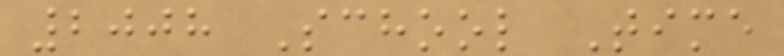2008 School Time
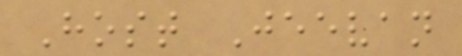Host Jeevan
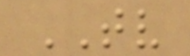TV
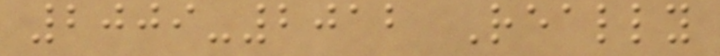2009-2012 Really
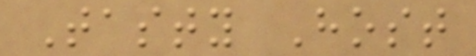Tasty Host
